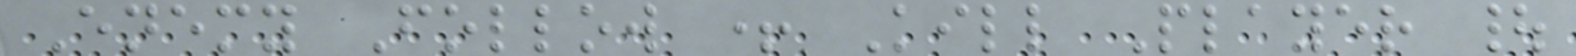Enemy Follow + Kill Player |
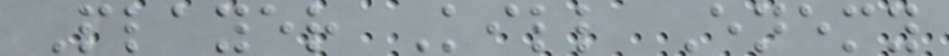Player Kill Enemy
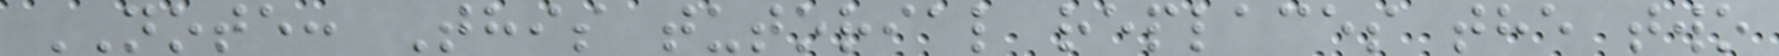NOTE: This tutorial replaces the two
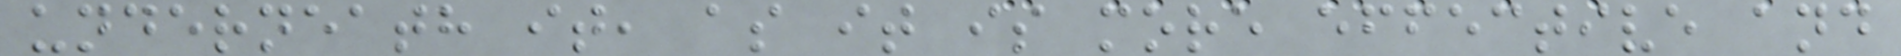underneath it, as it is more effective and
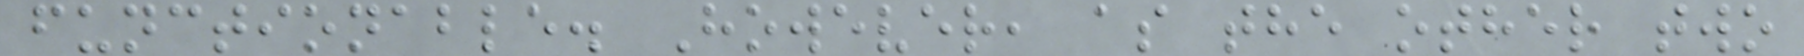functionable. However, as the other two
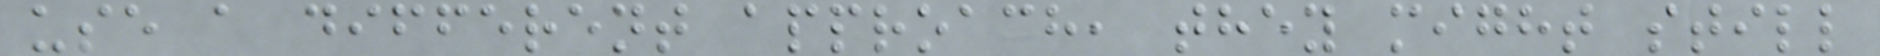use a different approach, they might still
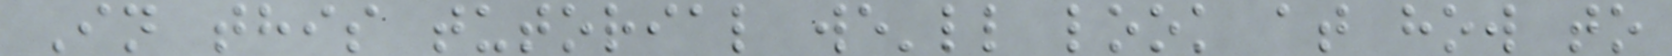In this tutorial we'll look at how to
